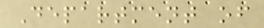Department of
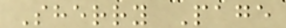Sherry Page
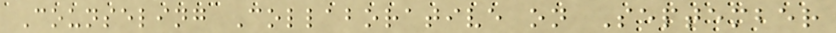Counseling Collaborative on September
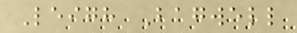Leigh Bagwell
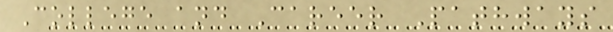College and Career Pathways
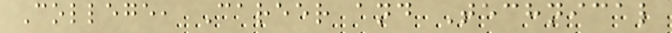College, Career and Technical
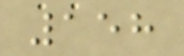158
